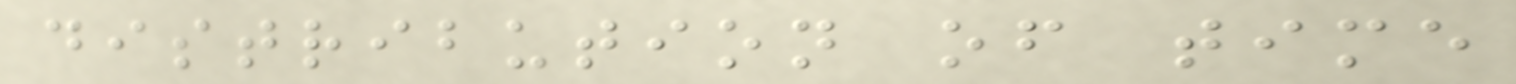distribution of time
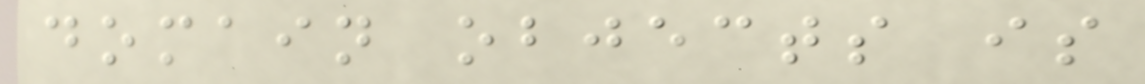domain objects is
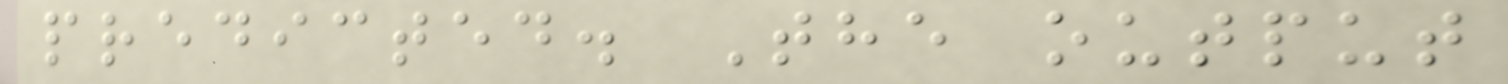predicted. The output
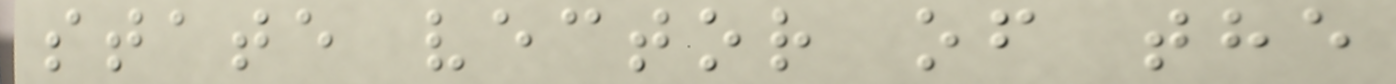state vector of the
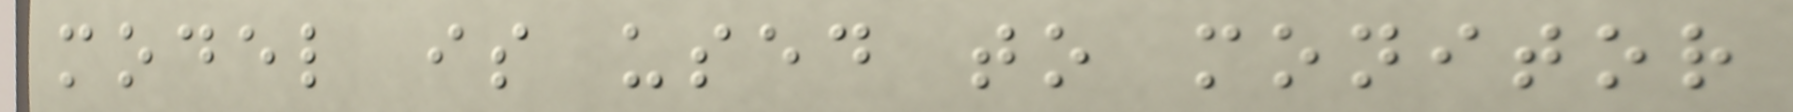model is used to monitor
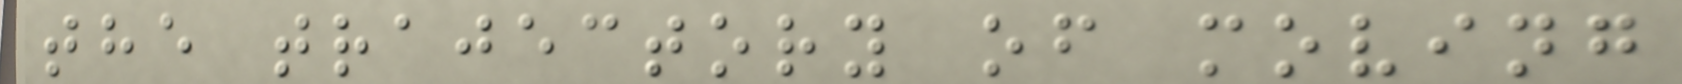the trajectory of moving
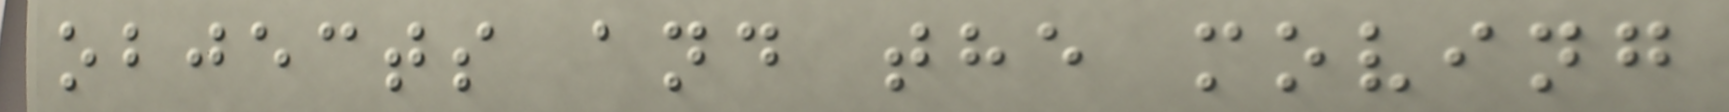objects and the moving
